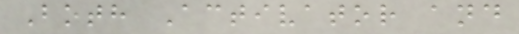Both Activator and
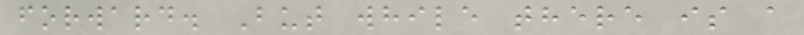forward. But while there is a
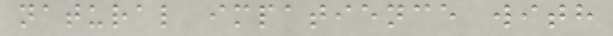natural impatience with
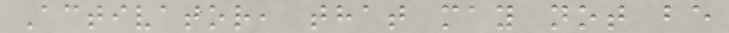Activator, that may not be
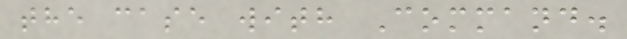the case with Command.
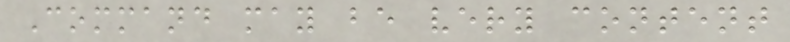Command may be very content
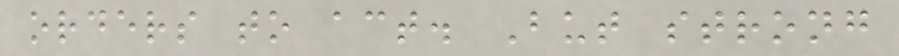orders to act. But strong
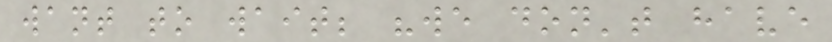want to wait; "we don't have
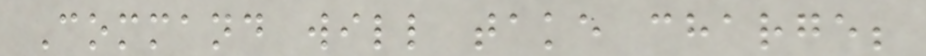Command will take charge;
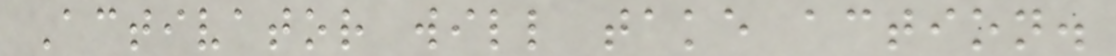Activator will take action.
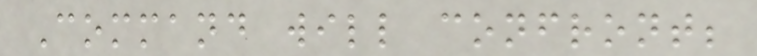Command will confront;
